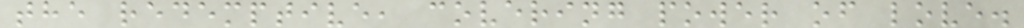the redemptive, covering power of love.
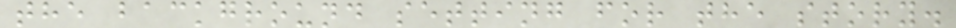the background setting for the story.
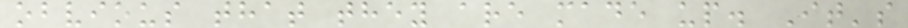obvious that they are made up. It's
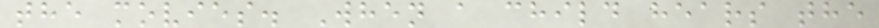the movies. When a child hears the
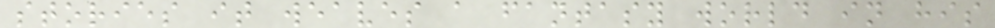stories it weaves a fantasy world in his
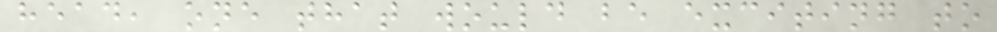head, one that would be exciting to
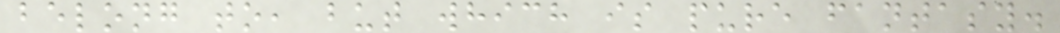belong to, but which is pure fantasy.
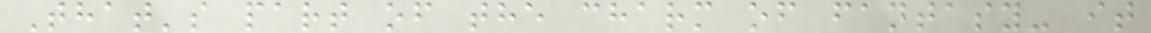That's part of the charm of fantasy- it
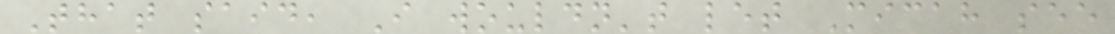That said, I wouldn't let Micah see
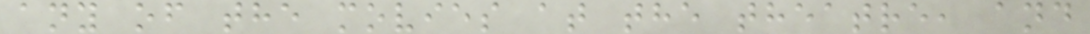any of the movies at the theatre, and
